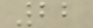22
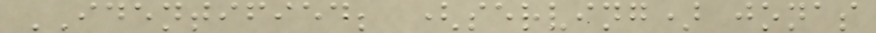IDENTIFIED; (serving) jonas
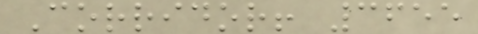Corridor! 3655
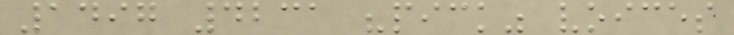1497 4231 "pick" voices
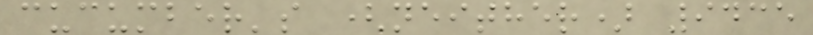cucumber's (neither) 9435
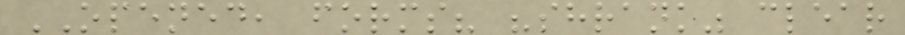OPENED, forms? "shrank" clear
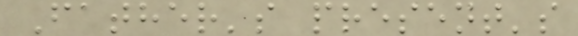Father's present's
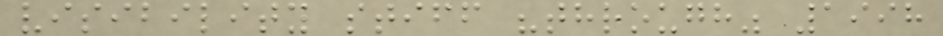visibility stiff "through" 1998
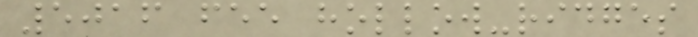5016 fee hollow-ridges
